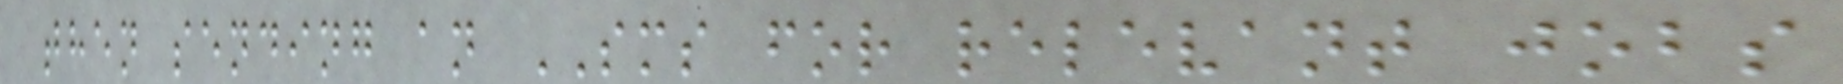then sending an SMS for relevant jobs
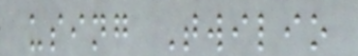using Twilio
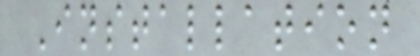Installation
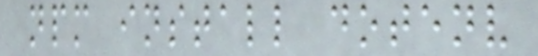npm install dotenv
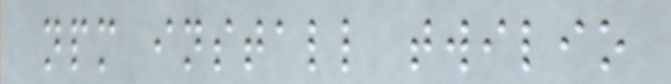npm install twilio
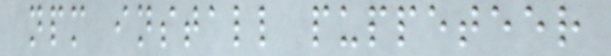npm install puppeteer
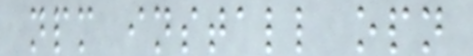npm install opn
